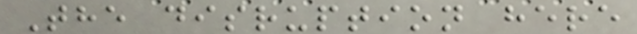The disruption here
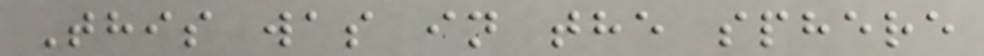This was in the sphere
